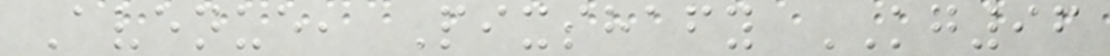Avenue, Pixshafy KG96
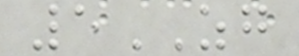5ZG
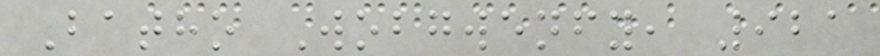Batho Wobgwenfy, 921
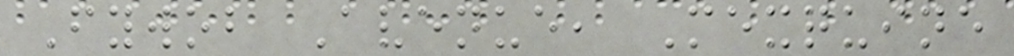Fywob Avenue, Mexquine
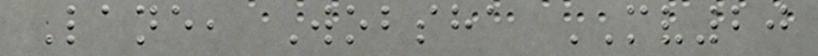Lane, Wobsha MV20
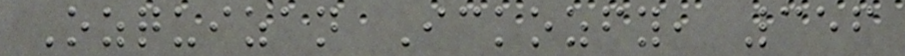Ozquizan Ickozfy, 356
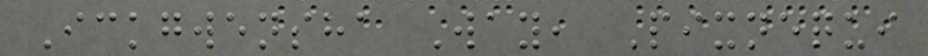Ickgwensha Way, Pixnequi
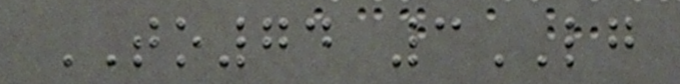TO74 3LG
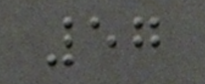57
